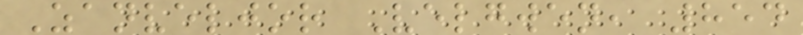Zanveljor Velgwen, 854
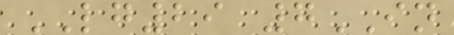LG29 7IN
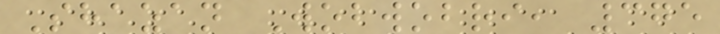Shazan Wobwobri, 375
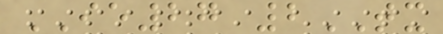IE27 2TX
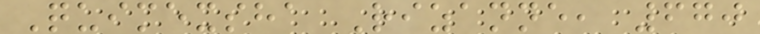Quimexsha Rizanne, 670
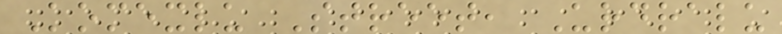Komexlu Street, Urdralu
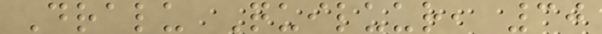Dralu Quiluur, 30
